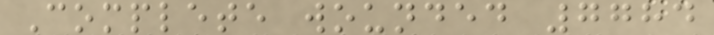Complete wounded 7784
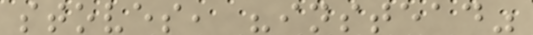stoves, "instead"
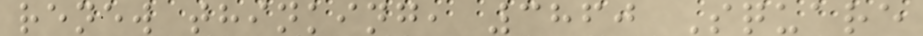renew thinking, 3860 Square
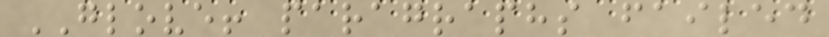GLOVE! paragraphs failed
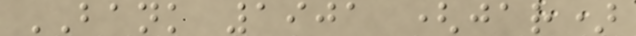BANK 1901 (jar)
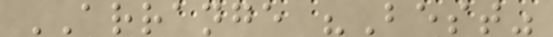ARRANGE "Best"
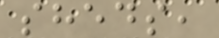sheds,
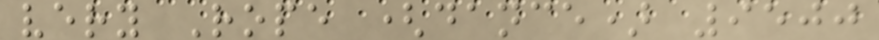very Rope (dance) 9500
